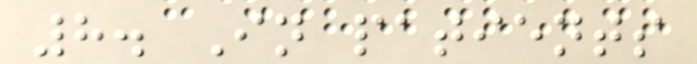8. In patients
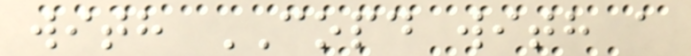with COPD with a
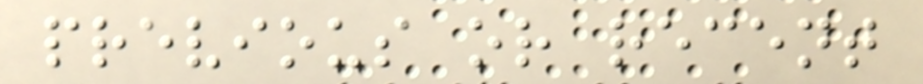previous or recent
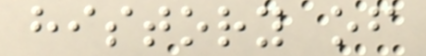history of
